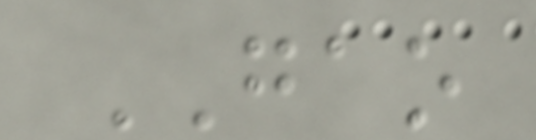GAO
